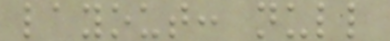layout: null
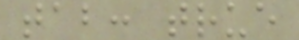tab: true
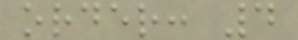order: 4
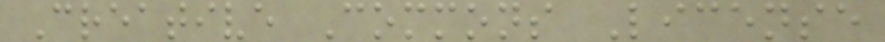Creative Commons License
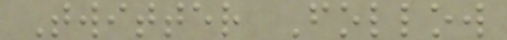Twitter Follow
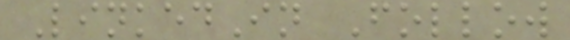LinkedIn Follow
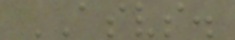ASVS.
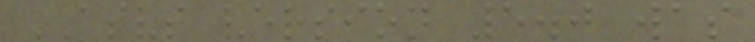ASVS version 5.0 was
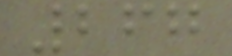267
